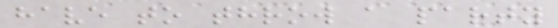have to throw a party
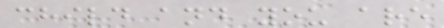child and you are
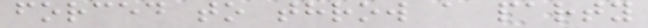forced to throw a party
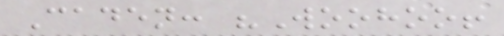Caden: "Woohoo!
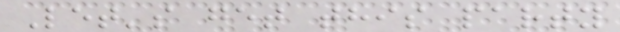Let's get this party
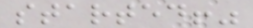started!"
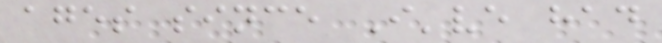ages since I've had
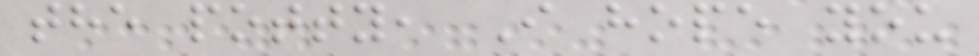the potty, I hope you
